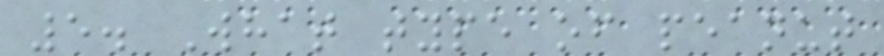5. What type of peanut
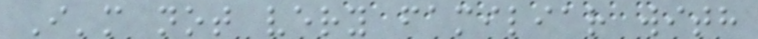I'm not very familiar with
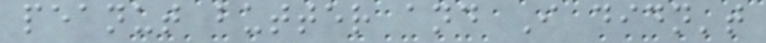peanut butter and I didn't
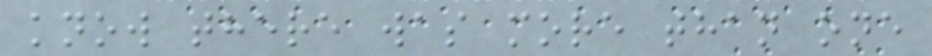know there was more than one
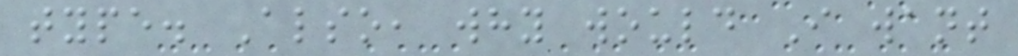type. Also, why would I want
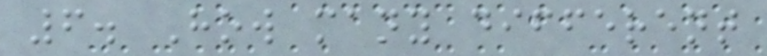6. How many different
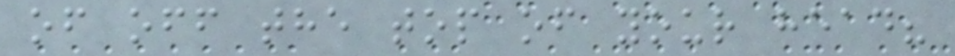of off the top of your head?
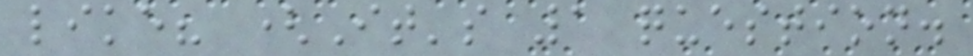like? (It's 1 question.
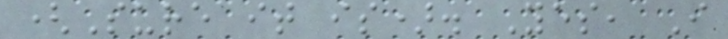(Sure it is). Yes, I
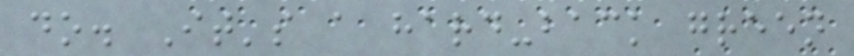do. It's a hard-back green
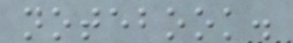notebook.
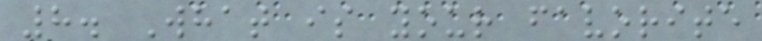8. What is your favorite
